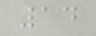14
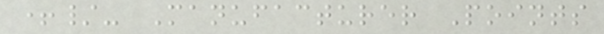+/- Manufacturer Points
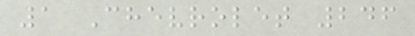1 Chevrolet 246
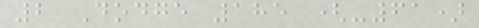2 Dodge 185 (-61)
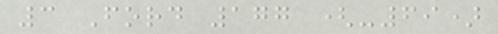3 Ford 177 (-69)
